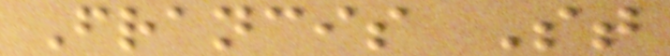Francis St
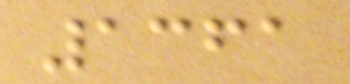1361
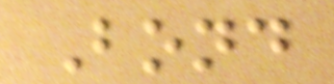Bond
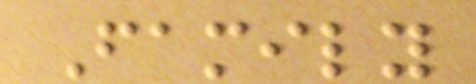Family
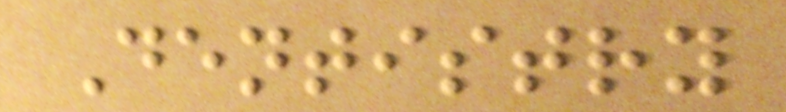Dentistry
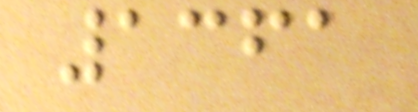1361
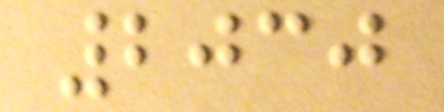2030
